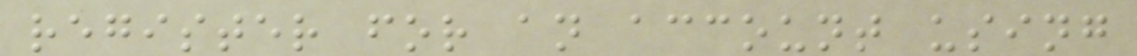register for an account using
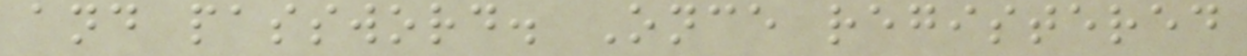and password. Once registered
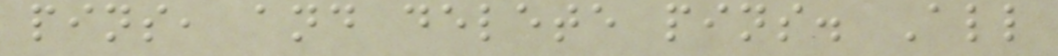pins, and delete pins. All
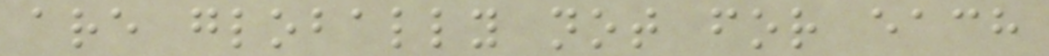are globally not for each
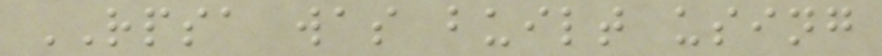RPSA was built using
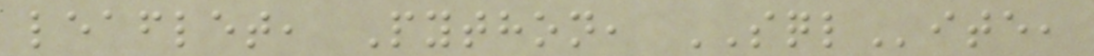leaflet, Python, SQLite,
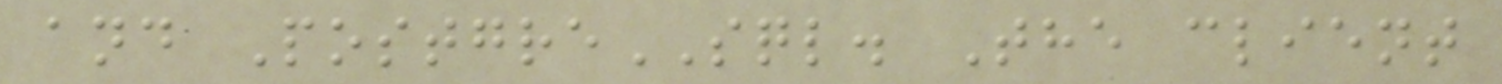and PostgreSQL. The client
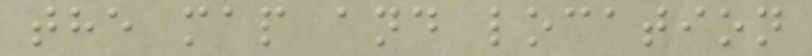the map and location
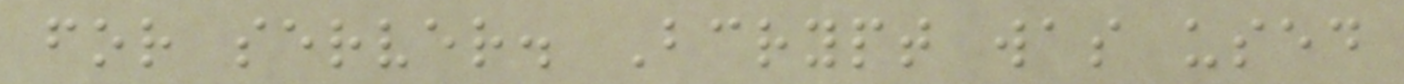for server. Bcrypt was used
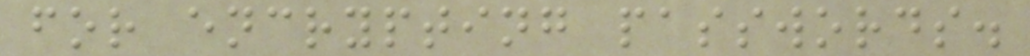for encrypting passwords.
